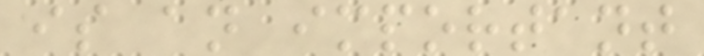is an important
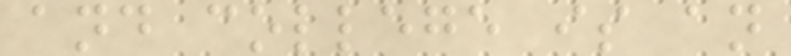and college is an
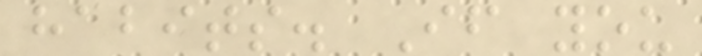habits. If you
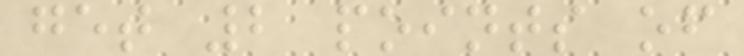get 2 points of
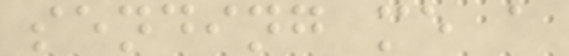sending me a
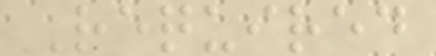Required
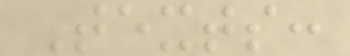Texts:
